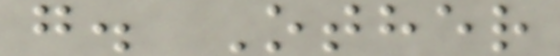g. Other
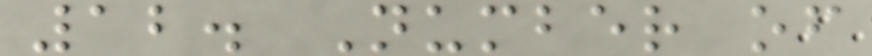12. Number of
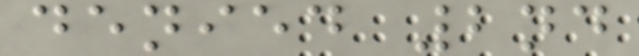denied 2nd
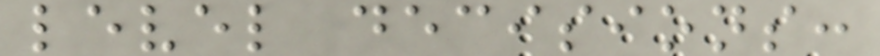level decisions:
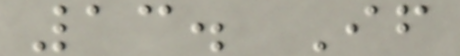13. If
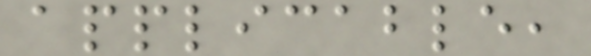applicable,
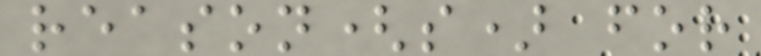reason(s) for
